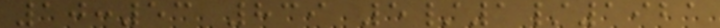10:53 839 5/1/1921
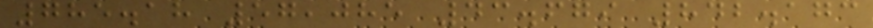785.18 57,085 43.679 842.173
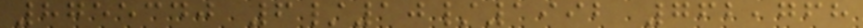8755340 6/10/1992 762,768
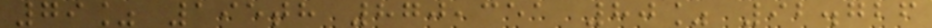79% 195th 870,351 80% 92.726
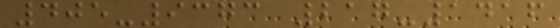405-9373 217-1416
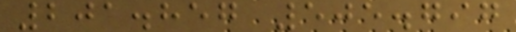201.857 505.797
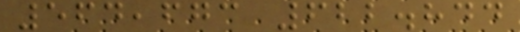564,673 622.844
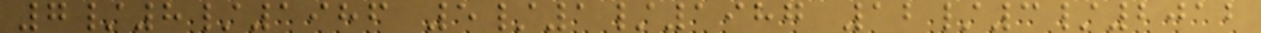7/8/1986 5/1/1987 12/3/2012
